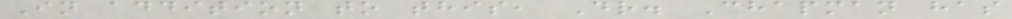In addition to this, Dr. Chapman has
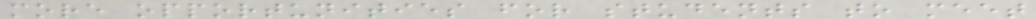more opportunities for students to meet
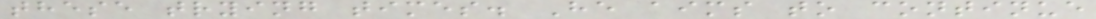these trying times. He aims to continue
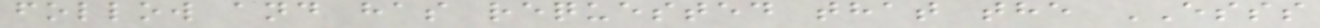follow and has requested that the ESSS
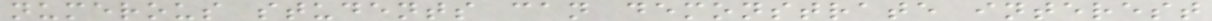numerous students can demonstrate interest
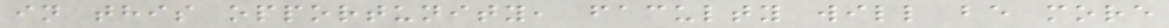in this opportunity, faculty will be more
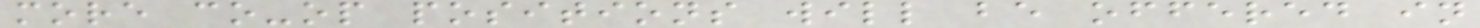more co-op positions will be offered in
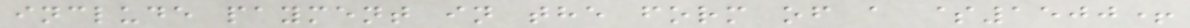include payment in the form of a $1500+
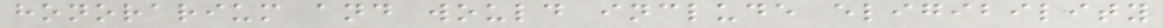honorarium and would include eligibility
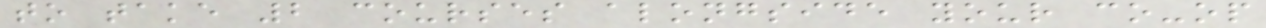to take 2 courses alongside your co-op
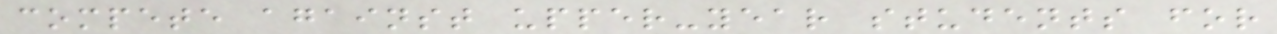compete against upper-year students for
